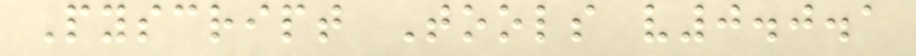Pyscript Tools v0.0.1
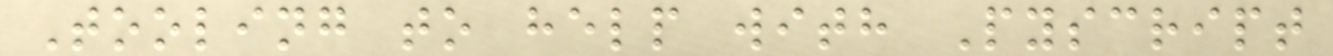Tooling to help with Pyscript
